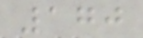170
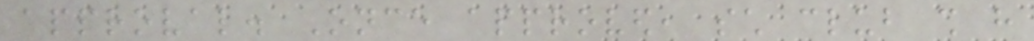approval. Once approved, such club shall have
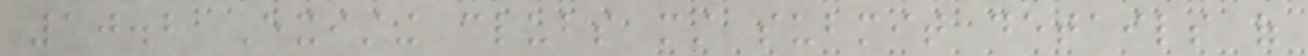10.2 Existing clubs must submit details of
